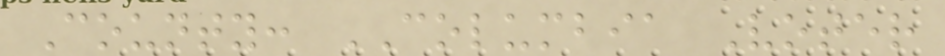County: COLUMBIA Voter
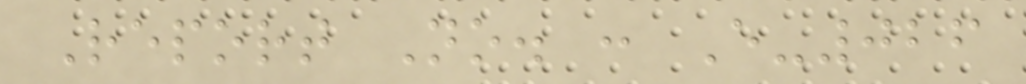Report No. : E-026
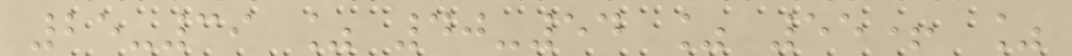25-39 % 40-54 % 55+ %
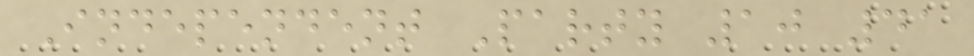Independent Party 10 41
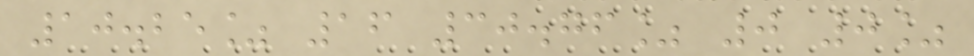10.25% 16 30.76% 0 0%
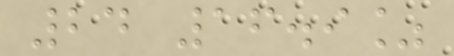24 16.9%
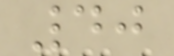40
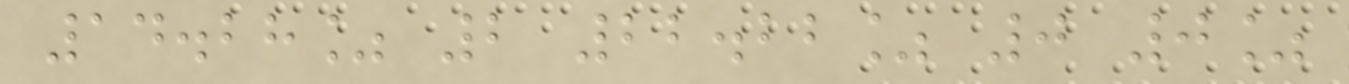14.28% 2 22.22% 0 0%
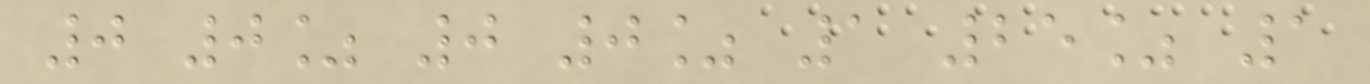0 0% 0 0% 1 25% 1
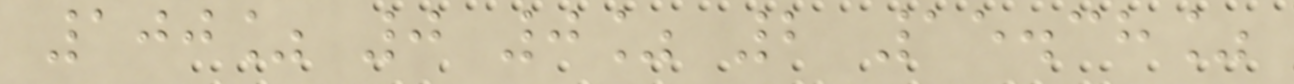100% 0 0% 2 15.38%
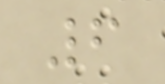6
